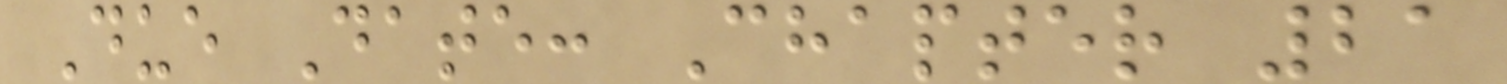Due Date: Chapter 21
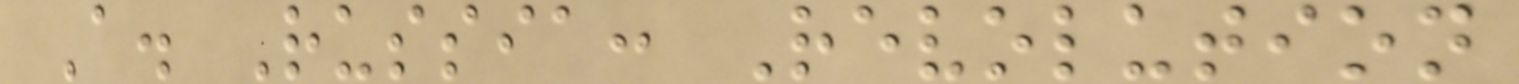A. Russia: Revolution
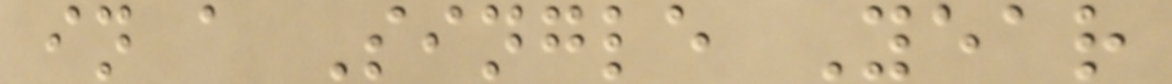in a Single Year
